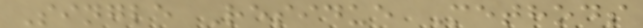Single Residue Methods
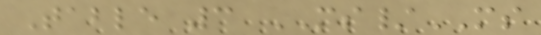Table 3 MS/MS
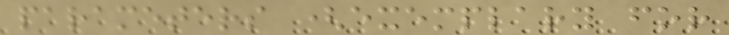parameters (exemplary for
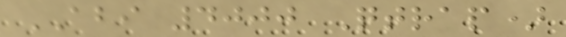ABI 4000 Qtrap)
